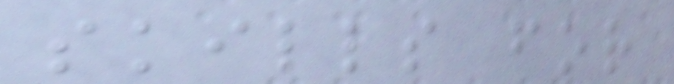skills for
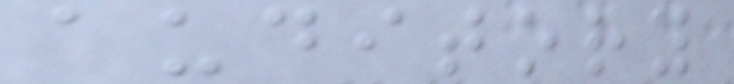auditory
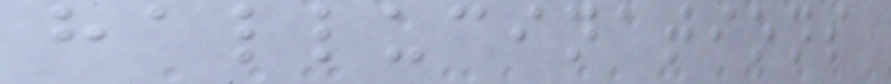hallucinations
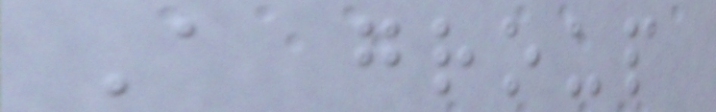A group
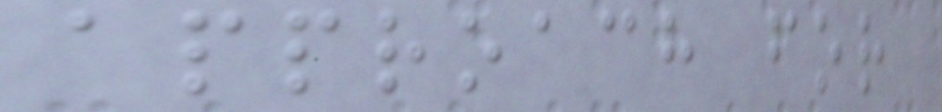approach for
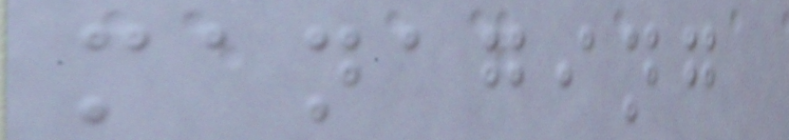managing
